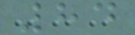84
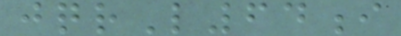jqrL64i
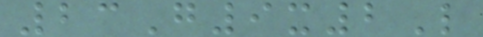23G9x2L
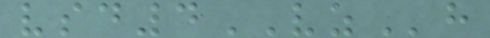vsd4VZh
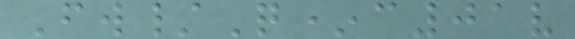Fw/Q*c01v
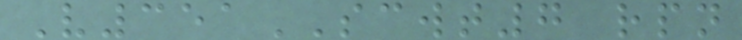V351SCWT7 rpn
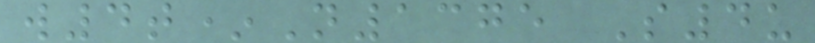w4t*N1375 S4u
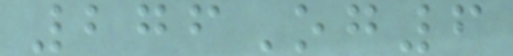276Og6
